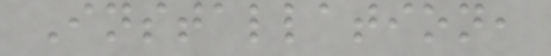Installation,
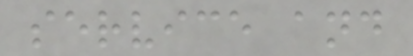service and
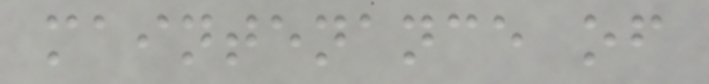maintenance of
